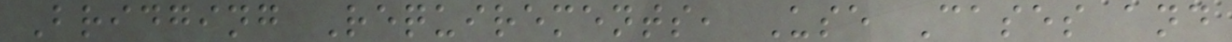Bridging Requirements, Use Cases and
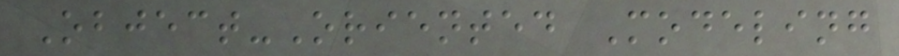Object-Oriented Modeling
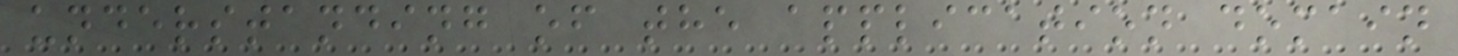understanding of the application domain
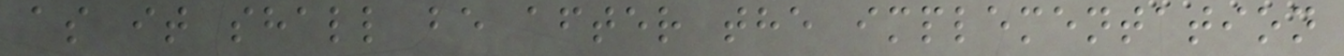as it shall be after the implementation
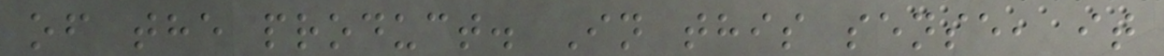of the product. In this sense, it
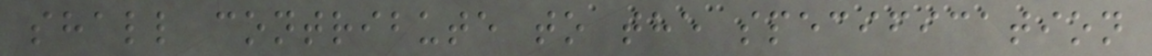shall contribute to the specification
